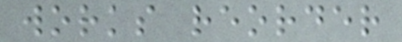works reorder
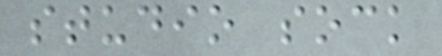studio sock
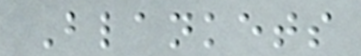Blankets
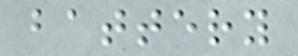battery
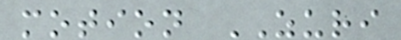motion ZURI
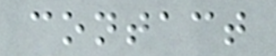contact
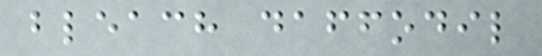bleach daffodil
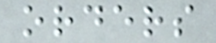orders
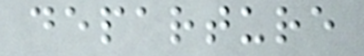departure
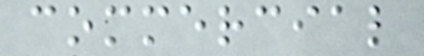commercial
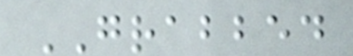GRABBED
